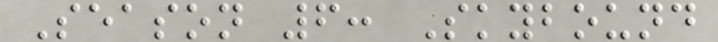Season 6: Skybound
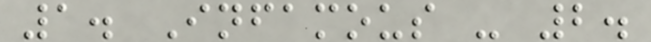1. Infamous - 2.
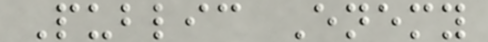Public Enemy
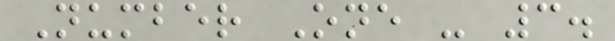Number One - 3.
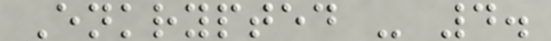Enkrypted - 4.
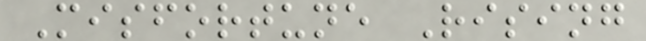Misfortune Rising
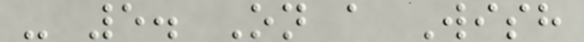- 5. On a Wish
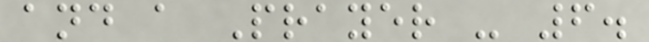and a Prayer - 6.
